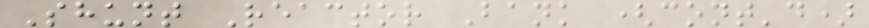Shunt Reactor Bank (cont'd)
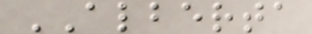ALBERTA
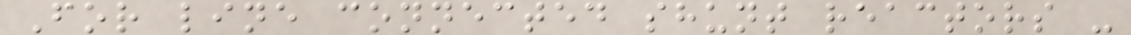For line connected shunt reactors -
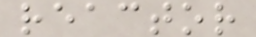reactor
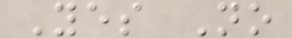Yes No
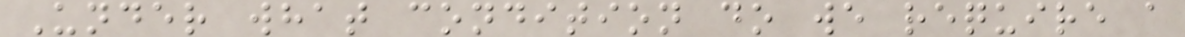Under what condition do we require a
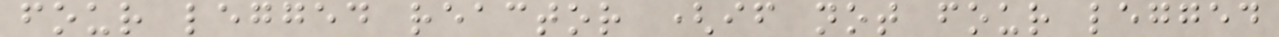four legged reactor (if not four legged
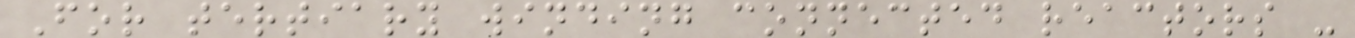For tertiary winding connected reactors -
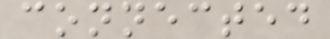connected
